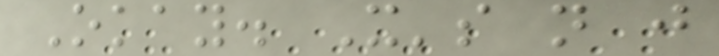Okay. It's not just
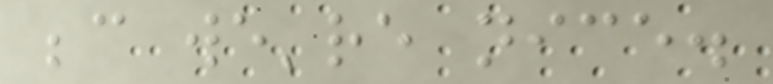because we're nice.
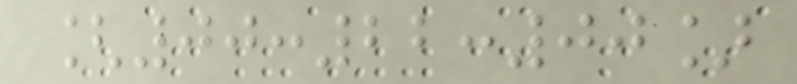[00:22:00]
